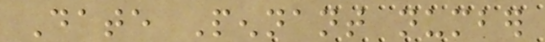Date Pennant number
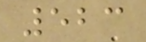523
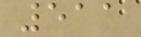511
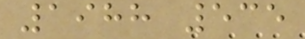1988 535
